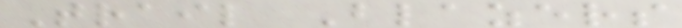Trail Blazers
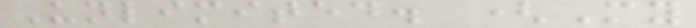Unlimited. (My
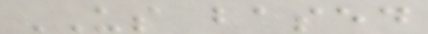US based
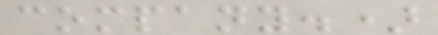company.)
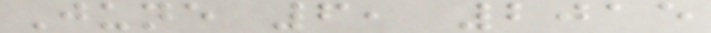June 6, 2015
